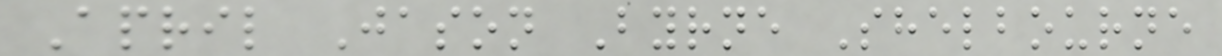April Jason Byrne Shelbourne
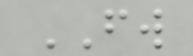FW
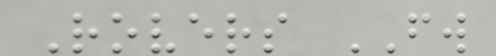Rovers FW
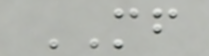MF
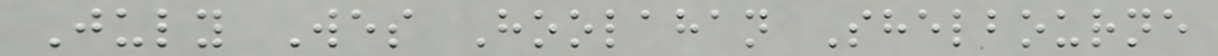July Wes Hoolahan Shelbourne
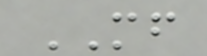MF
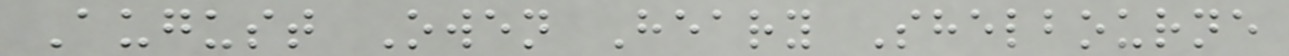August Owen Heary Shelbourne
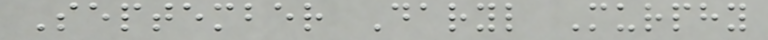September Daryl Murphy
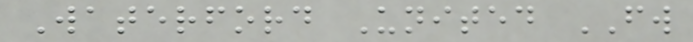Waterford United FW
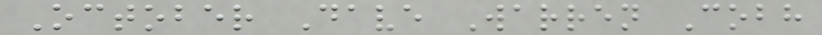October Dave Warren Cobh
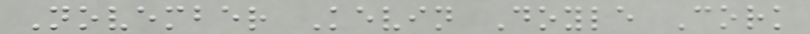November Kevin Doyle Cork
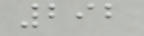292
